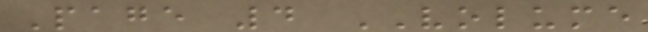Page 4 VOLUME
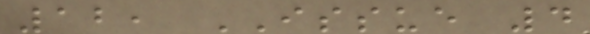12, ISSUE 4
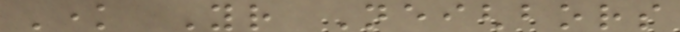Know Your Neighbors
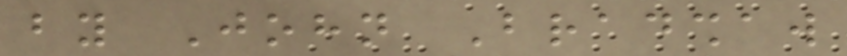by John Bradshaw
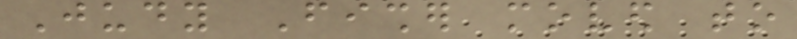Judy Fisher moved to
